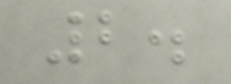2.
